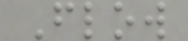Flow
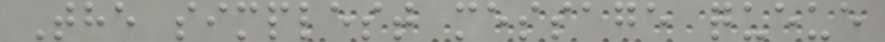The simplest message queue
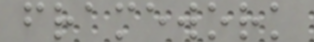framework
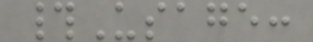#Usage:
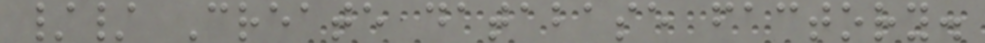// Create database factory.
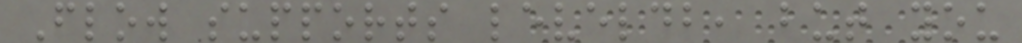Flow supports leveldb, but you
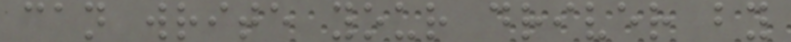can write your driver by
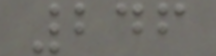246
